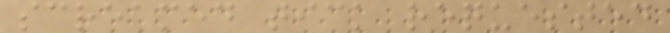screamed tick requested
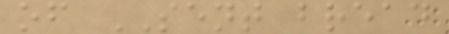of SENT bread
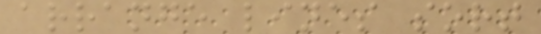arrange lines sort
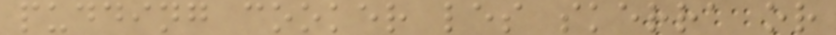pudding cooker les skerra or
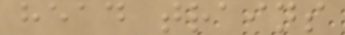head trains
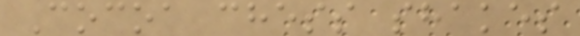Cocoa chess shakes
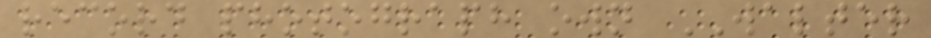record photograph own WALTER
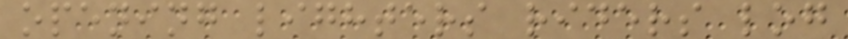opening lighters riders log
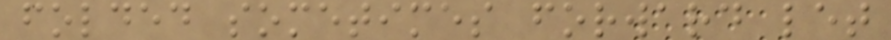folded sometimes forward let
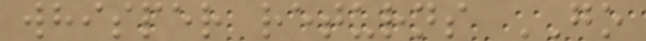whisper returns GO
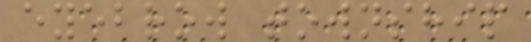eyebrow township
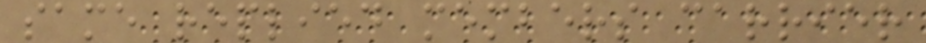same replied members carrier
